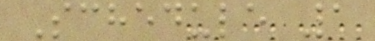Schedule 1
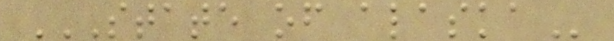STATE OF ALASKA
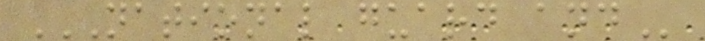NATIONAL GUARD AND
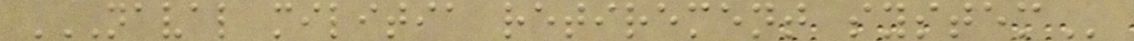NAVAL MILITIA RETIREMENT SYSTEM
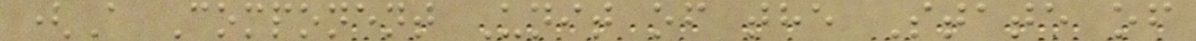(A Component Unit of the State of
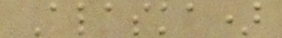Alaska)
